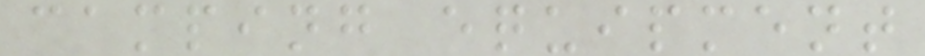camping equipment
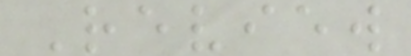Review
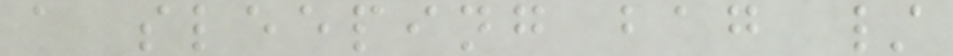a sleeping bag /
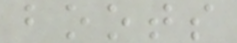boots
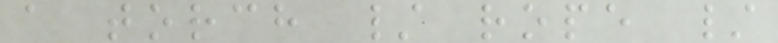a torch / rope /
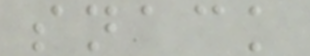snack
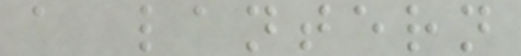a lantern
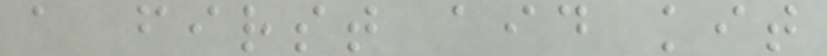a first aid kit
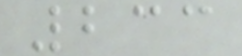233
